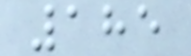185
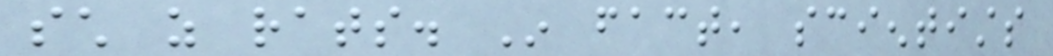such as rats. In fact, scientists
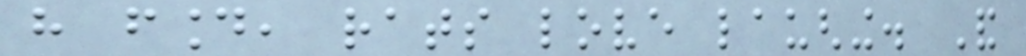have found, rats love laughing. And
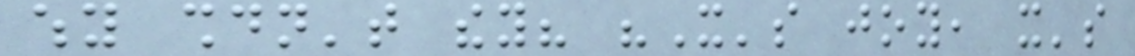why shouldn't they? "It's joy, it's
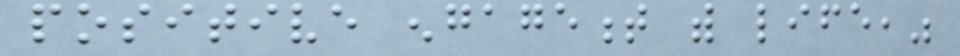positive engagement with life,"
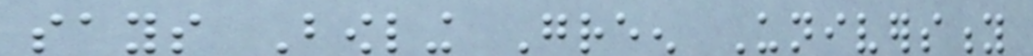says Bowling Green University
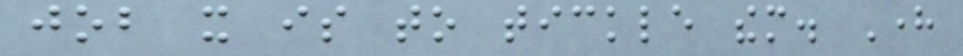job it is to tickle them. Here
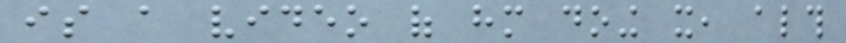is a video of him doing it, although
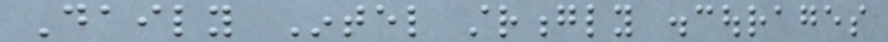Daily Intel strongly discourages
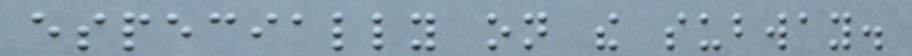especially on the subway.
